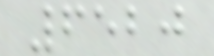6520
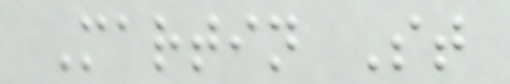Martin St
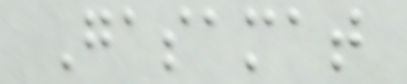Gasamat
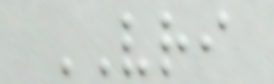VRI
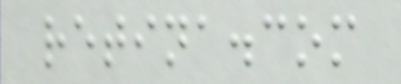retina.com
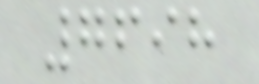7698
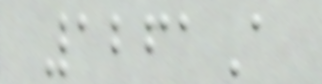1261A
